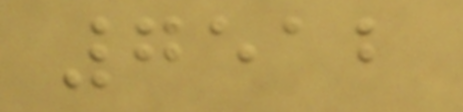7512
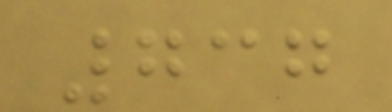737
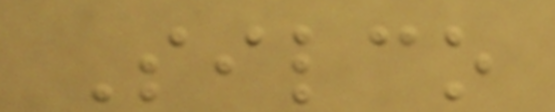Silco
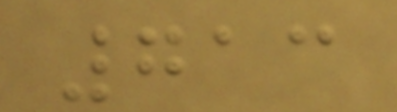713
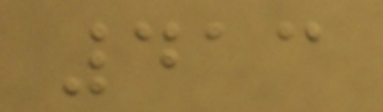413
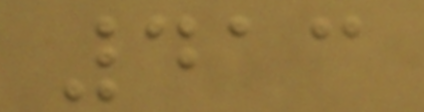413
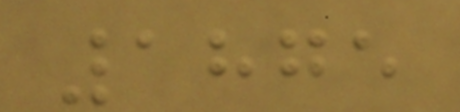1875
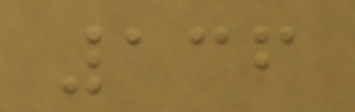136
